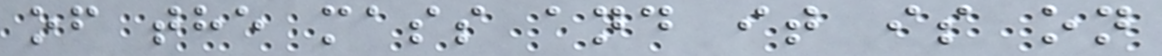of the mass and it is on
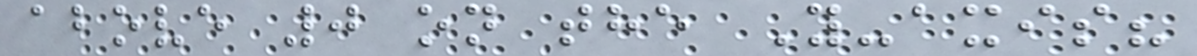above 0 on the Y-axis?
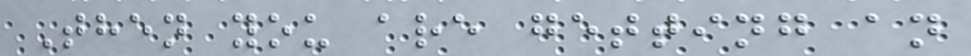Then you are getting an
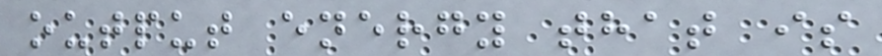output energy that is
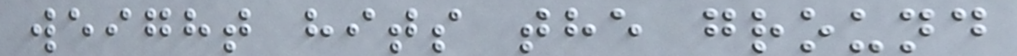weight hits the ground
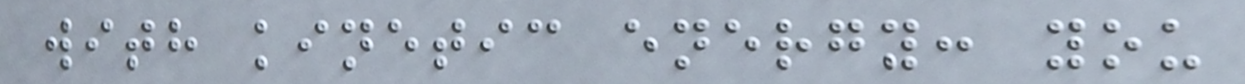with kinetic energy: you
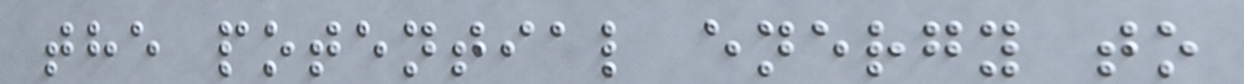the potential energy to
